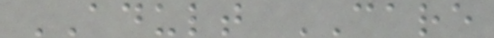ADULT CARE
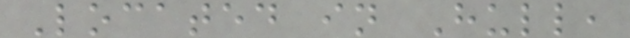Located in Hull,
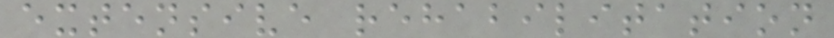extensive rehabilitation
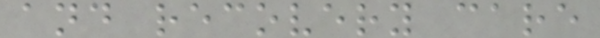and recovery care
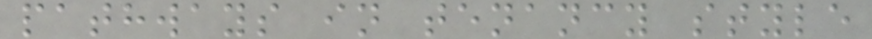pathways in tenancy style
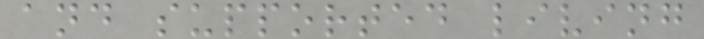and supported living
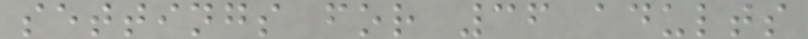settings for 36 adults
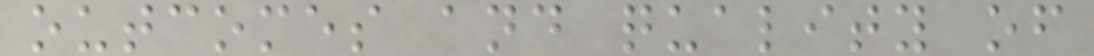outcomes and quality of
